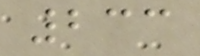233
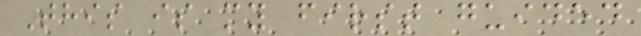This is my first guided
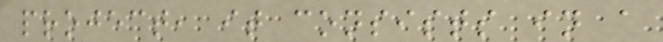project, it consists in a
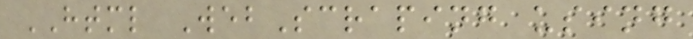HTML WebScraping using
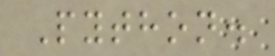Python.
